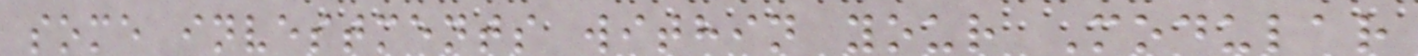some investments within your Modular
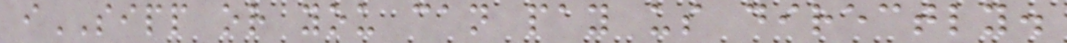iSIPP or you can pay us directly.
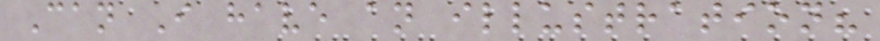Can I have an illustration?
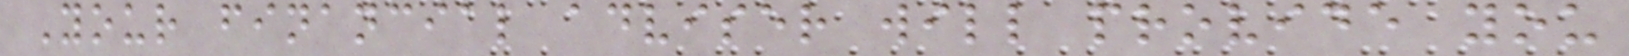Your financial adviser will provide you
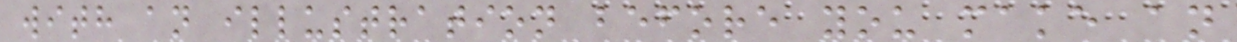with an illustration before you make an
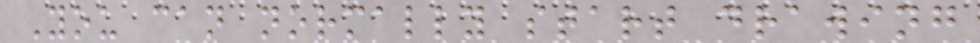You can normally start drawing
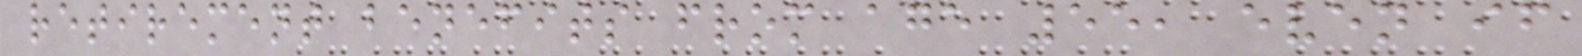retirement benefits from age 55, even if
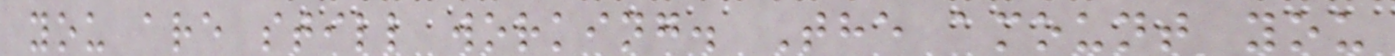you are still working. The amount you
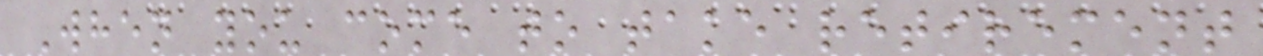When you come to take retirement
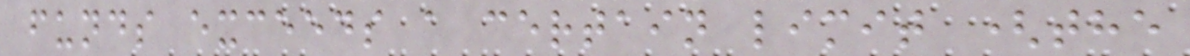funds exceeds a certain limit (the
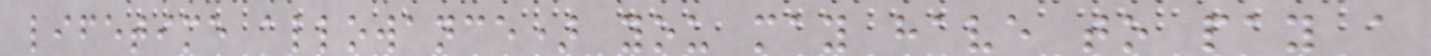lifetime allowance) you may have to pay a
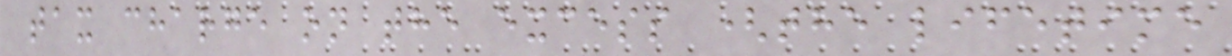tax charge on the excess (the lifetime
